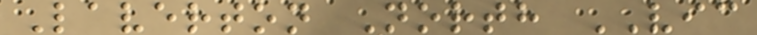Laverton North VIC
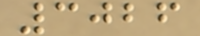3026
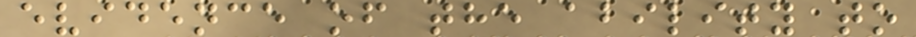evidence of the ability to
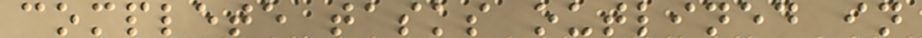complete tasks outlined in
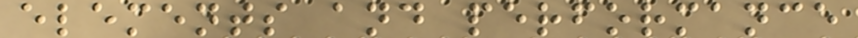elements and performance
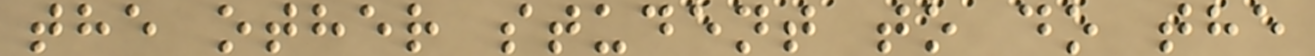the other student to do the
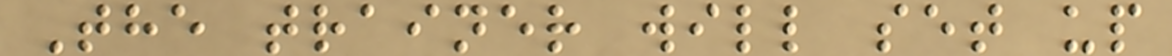The trainer will set up
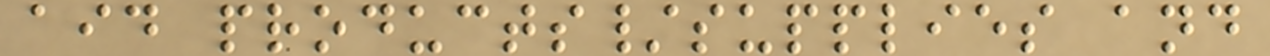aid products/supplies and
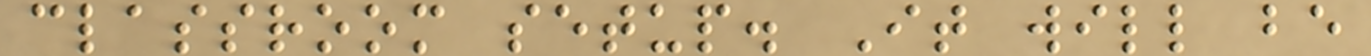classroom setup. It will be
